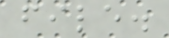file.
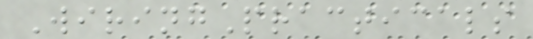WiringPracticals
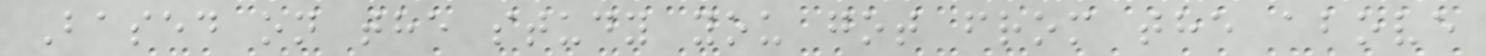Based on the study you got from the above
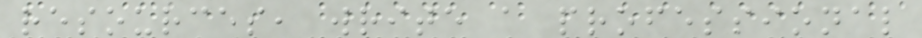resources, write a professional
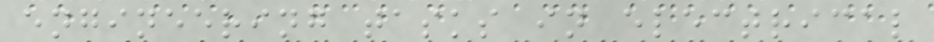engineering tasks in electrical
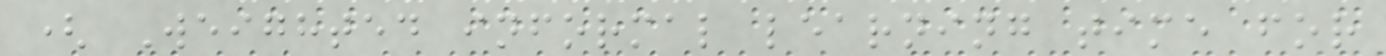( Weighted informal learning time for
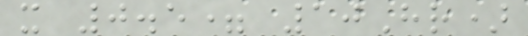x 0.5= 10Hr)
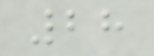28
